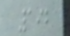192
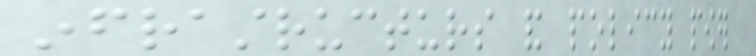infrastructurs and policy power
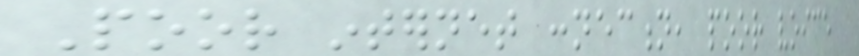Poor internet connection, poor voice
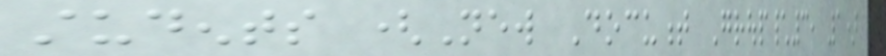students (New Document Group\3, 1)
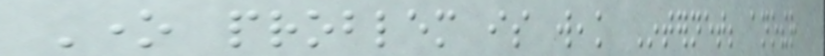One problem is weak Internet; another
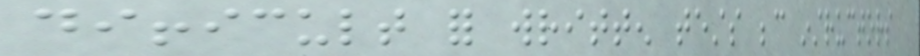difficult for written tests because instructors
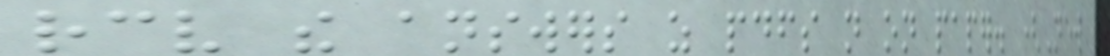receive the answers as pdfs not on paper. (New
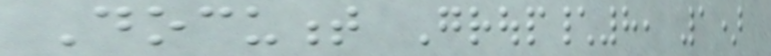Document Group\8, 1)
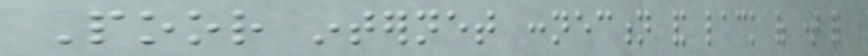Poor internet connection and lack of time for
